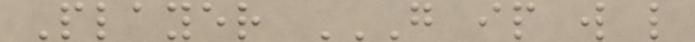Player G IP W L
